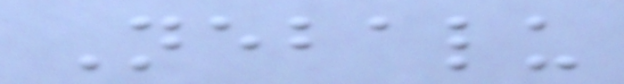Nebalu
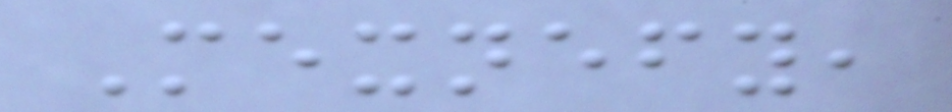Mexnefy,
